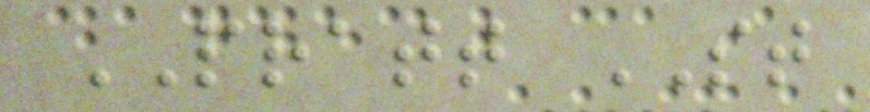PRATT ST
